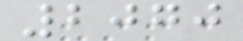2070
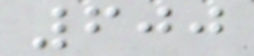600
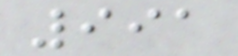991
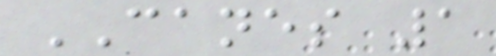CANES 1
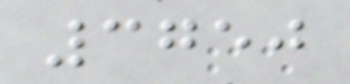3750
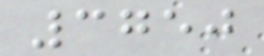3750
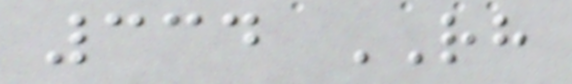334 RH
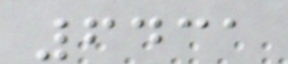6431
